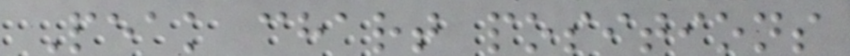Peak chart positions
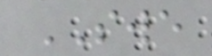SWE
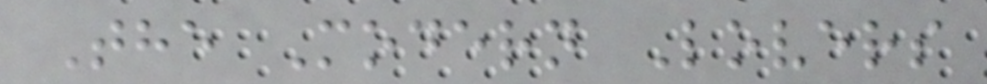The Modern Lovers
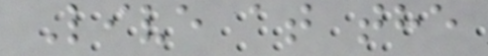Live at the
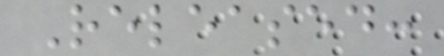Released:
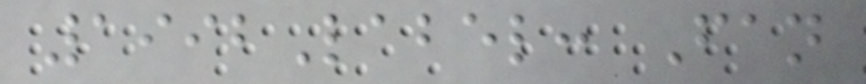1992Label: Fan
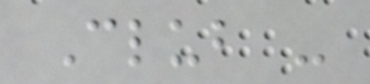Club -
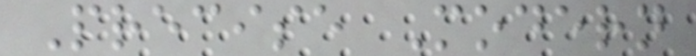Precise Modern
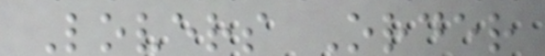Lovers Order
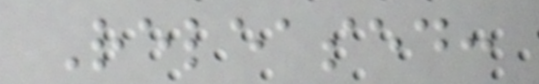Released:
